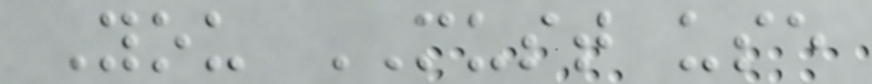You MUST use
